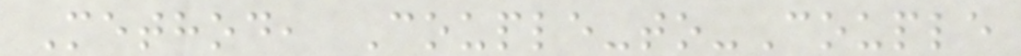Method, Couple-to-Couple
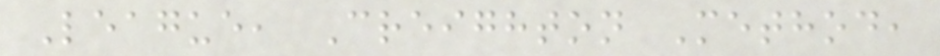League, Creighton Method,
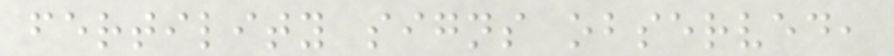fertility signs observed,
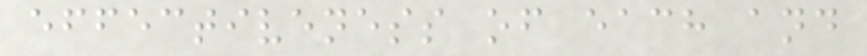effectiveness of each and
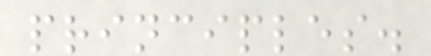principles.
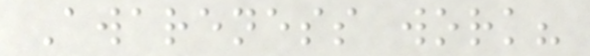Awareness work?
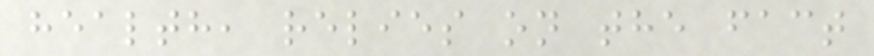health, relies on the fact
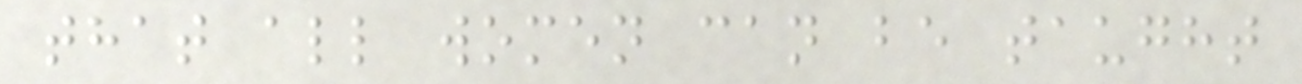that all women can be taught
